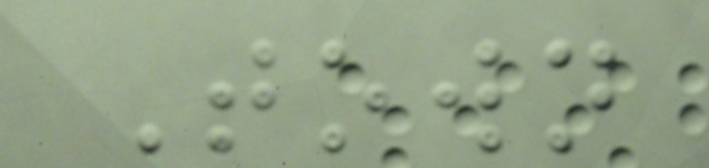Town
